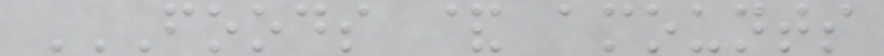FOODS & AMOUNTS
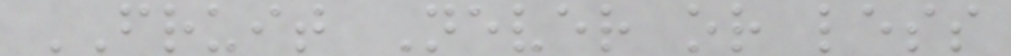FRUIT Never or less
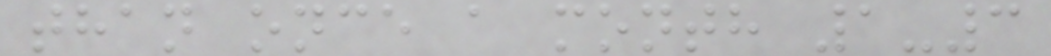than once a month 1-3
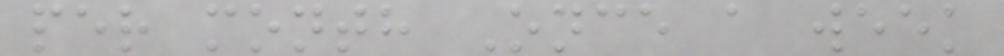per month Once a week
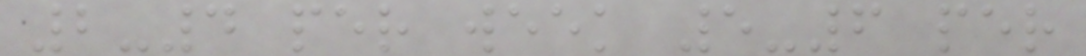2-4 per week 5-6 per
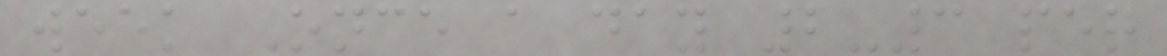week Once a day 2-3 per
